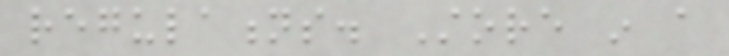regulations. Store in a
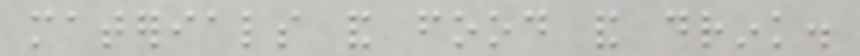materials and food and drink.
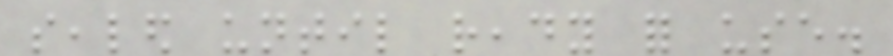sealed until ready for use.
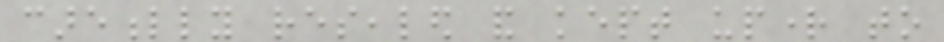carefully resealed and kept upright to
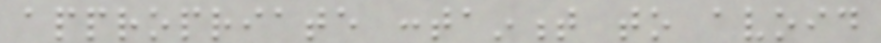appropriate containment to avoid
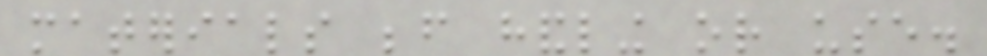materials before handling or use.
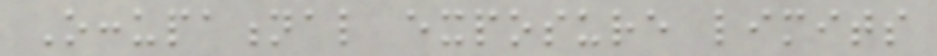Occupational exposure limits
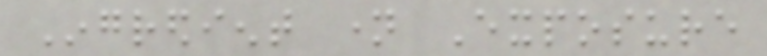Ingredient name Exposure
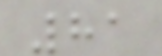81
